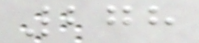278
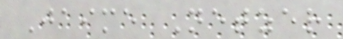Jaime Netzer
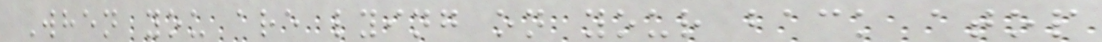When you are lying on your back atop
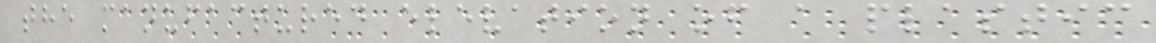the manufactured elevation of a plastic
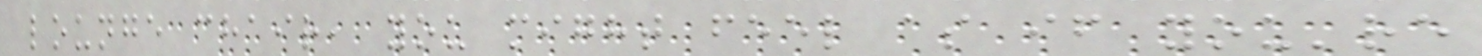lounge chair, you might feel as if you're
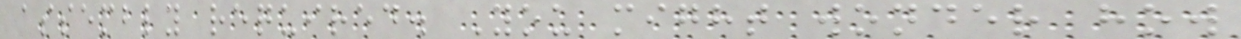assembly required. You might wonder how
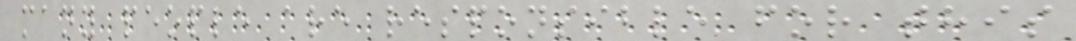many people are responsible for this
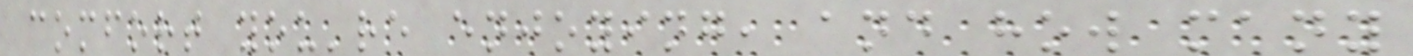comfort you're enjoying, and how many
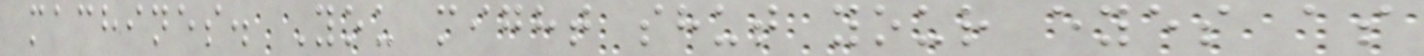machines. You might shut your eyes as
